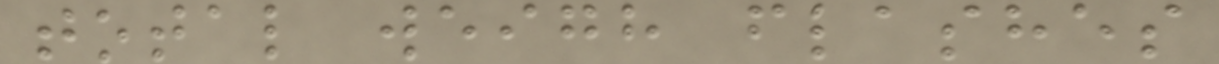total weigh flashes
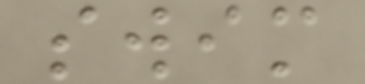swim
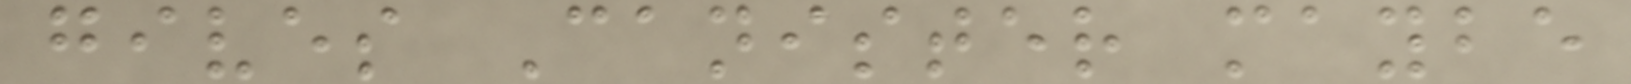gives Canister maybe
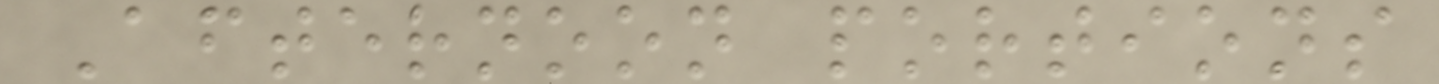Afternoon portions
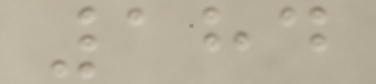184
